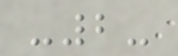-2-
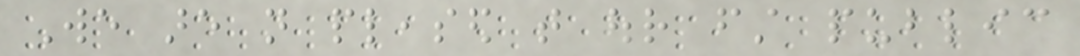We are not pleased that our first public
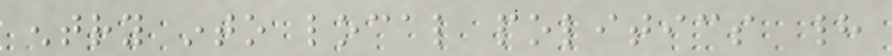entry into local politics had
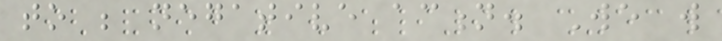to be negative action. We will
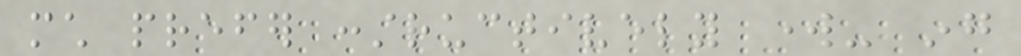much prefer constructively work- ing
